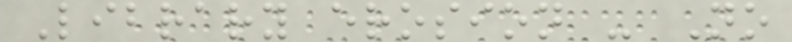Library erosion - No
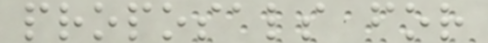proposals for
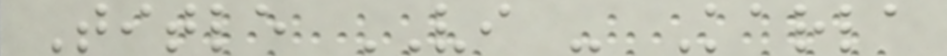Title VI - Karla
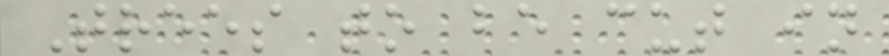Trees to be cut in
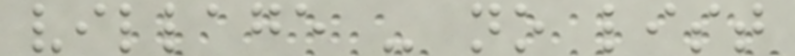village - no list
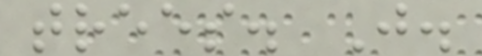trees. J.
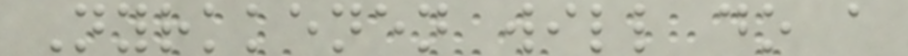Nyrkkenen will do a
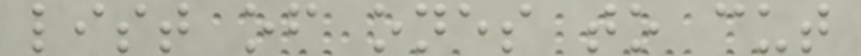list of ones to cut
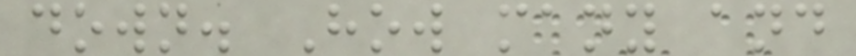down. How many and
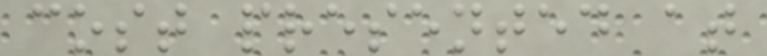cost presented at
